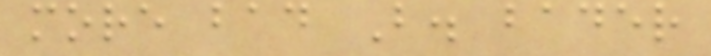more bad B. bader
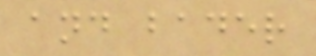and bader
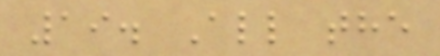19. All the
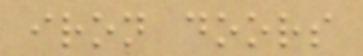iron doors
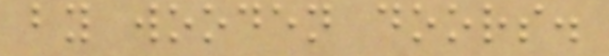by wooden doors.
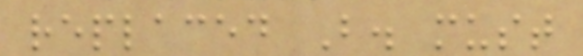replaced B. must
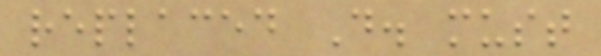replaced D. must
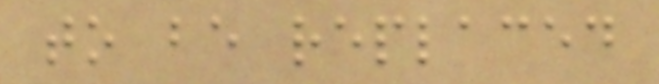to be replaced
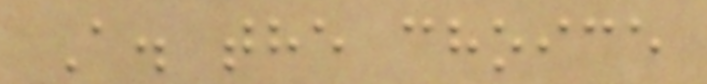A. the choice
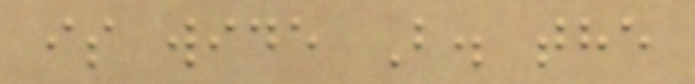is wide B. the
